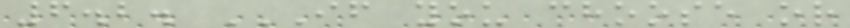6.2. IF YOU CHOOSE OR
